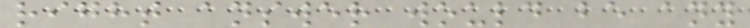right answer would be any
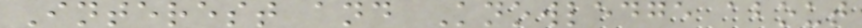Interest and Knowledge about
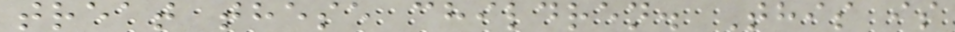treat these children. This is
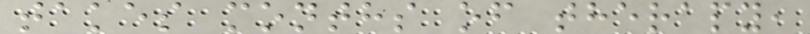takes months of therapy,
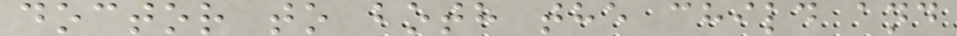doctor to both the child and
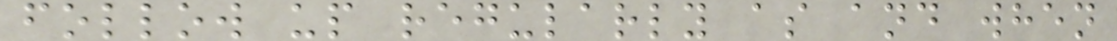follow up regularly as and when
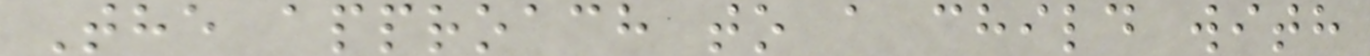The approach to a child with
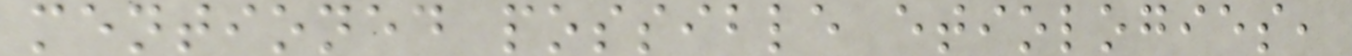mentioned possible etiologies,
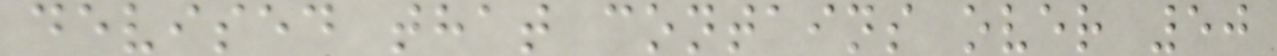devised that contains over 50
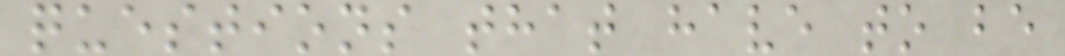questions that have to be
